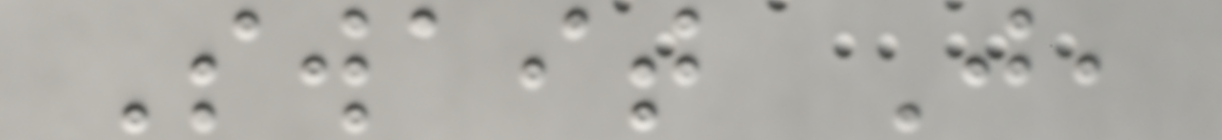Swait J,
